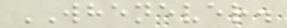WHENEVER.
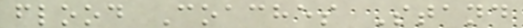flood Coaches Stand
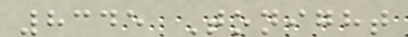8345 Tonight
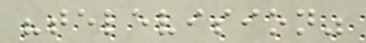"television"
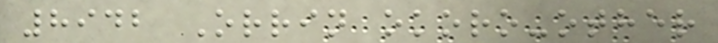8942 Orrin okoro-other
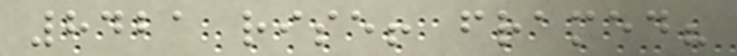8421 rise! framed?
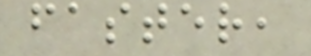faster,
